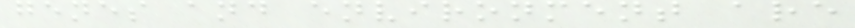genes and environment are
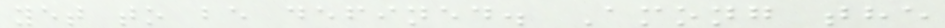yet to be defined. Among the
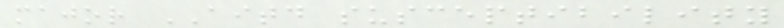major AITD susceptibility
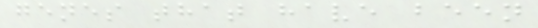genes that have been
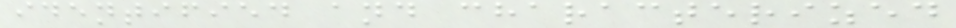identified and characterized
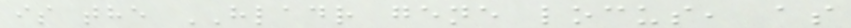is the HLADR gene locus, as
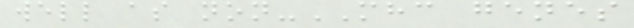well as non-MHC genes
